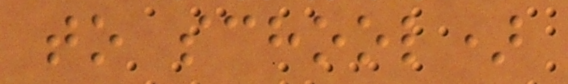to school)
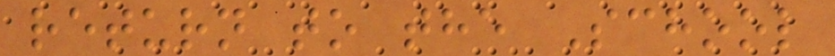return to the School
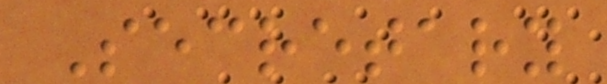Secretary
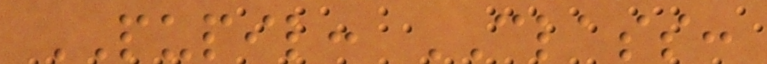PUPIL: CLASS:
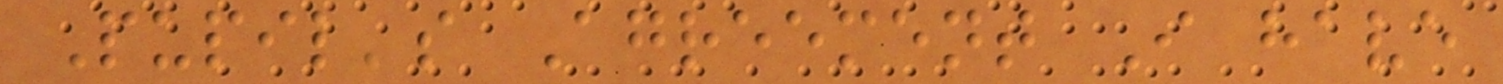Pupil's Agreement I have
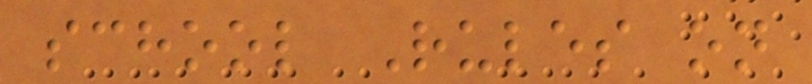school Rules on
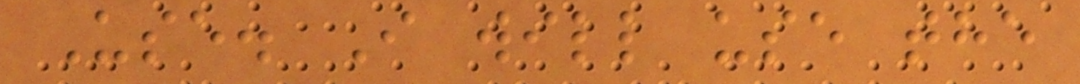Use. I will use the
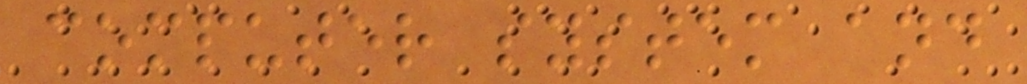computer system and
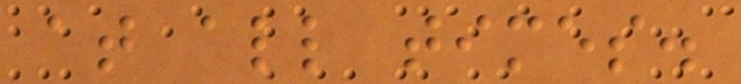at all times.
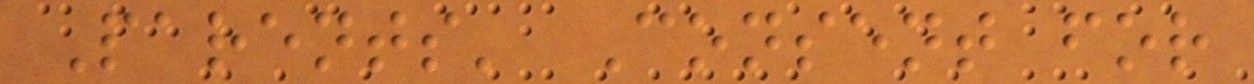Parents' Consent for
